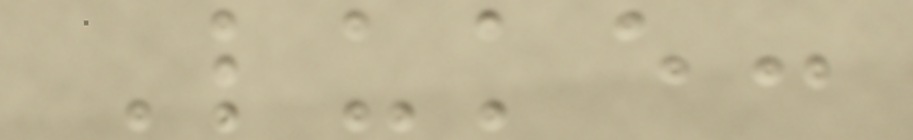Luke:
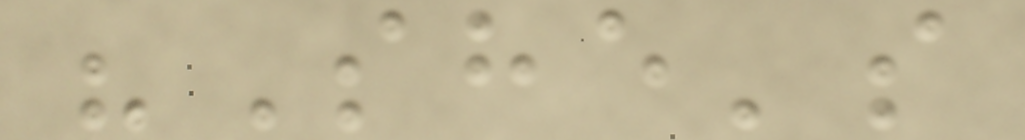"She's
